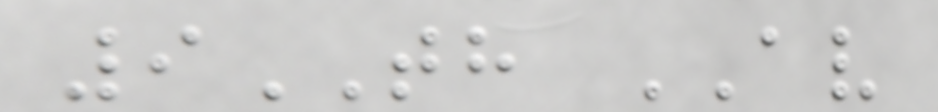9TH AV
